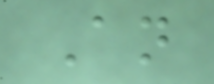An
